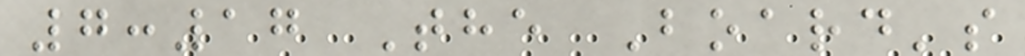7:17 The Board's
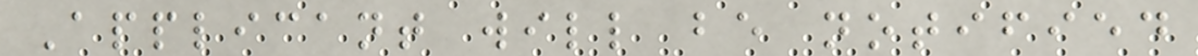Applicant will be notified
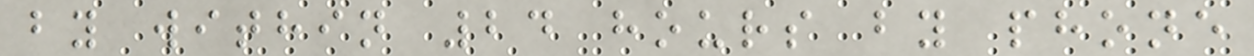by within 24 hours by phone
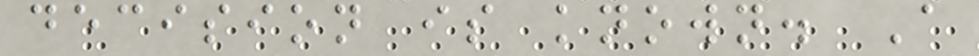decision is known. A
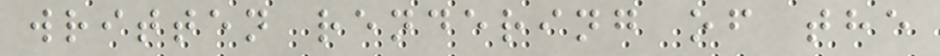written rendering of the
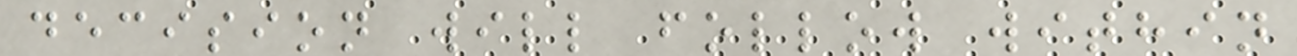decision will follow within
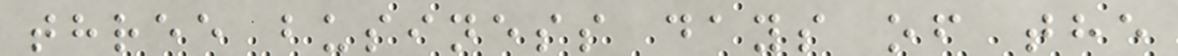three business days of the
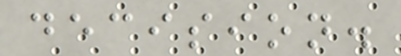decision.
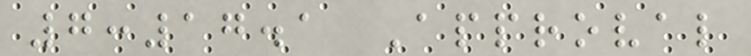7:17.1 Approval
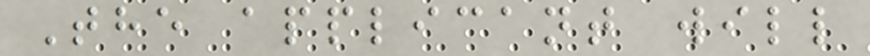The applicant will
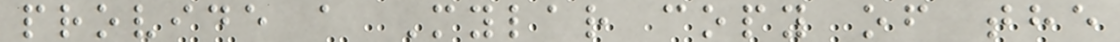provide a Mylar copy of the
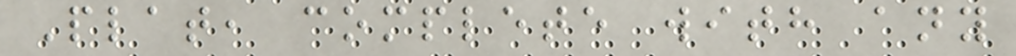Plat, complete with any
